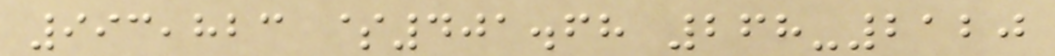993,823 $401.68 268-2120
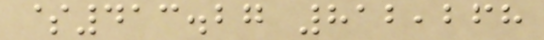$413.27 812,268
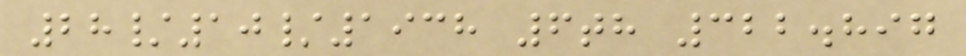28/10/1938 6th 322.897
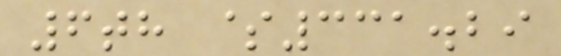6th $331.29
